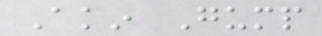Akin Gump
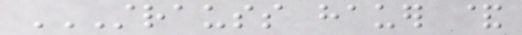STRAUSS HAUER &
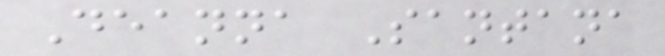Deanna Santana
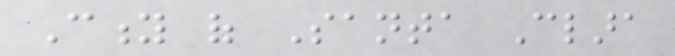City of Santa Clara
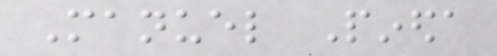Manuel Pineda
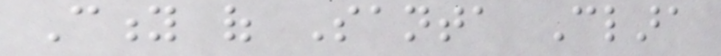City of Santa Clara
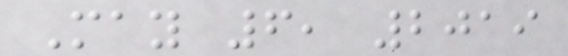May 6, 2019
